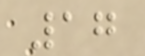17
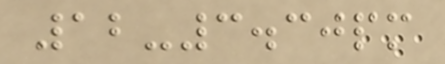12-3.30pm
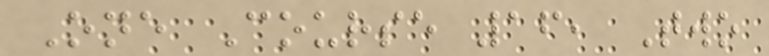One Course 16, Two
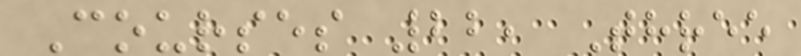Courses 22, Three
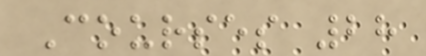Courses 28
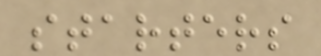starters
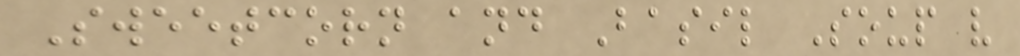Sweetcorn and Basil Soup v
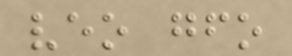veo gfo
